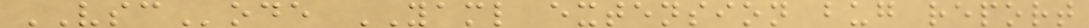VSCode YAML extension bug report
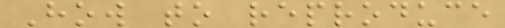How to reproduce
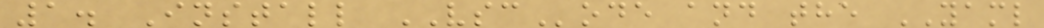1. Install VSCode and the YAML
